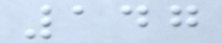147
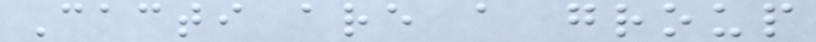Cacti are a group
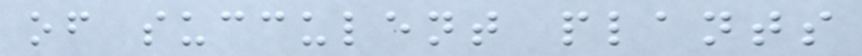of succulent plants
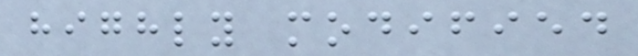highly modified
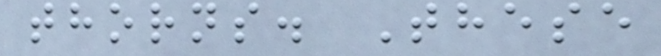thorns. These
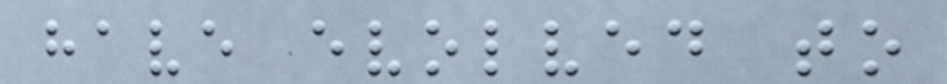have evolved to
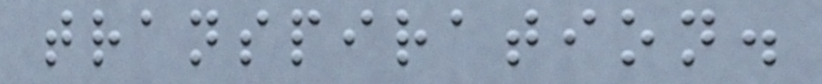transpiration.
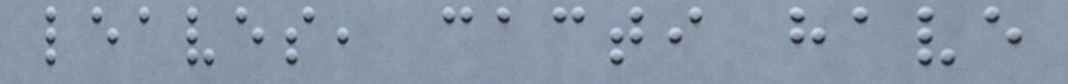leaves, cacti have
